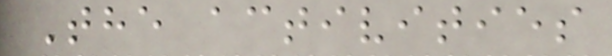The activities
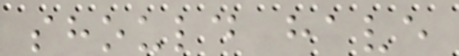should have
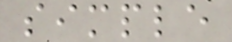simple
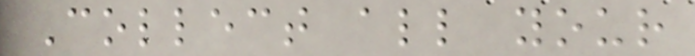Collect all your
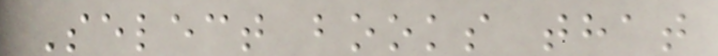Select books that
